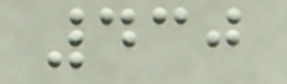430
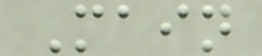Main
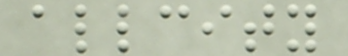allcity
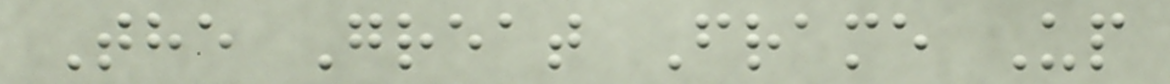The Great Frame Up
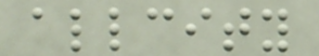allcity
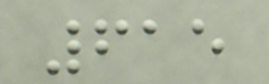615
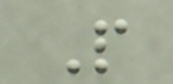P
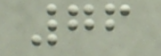76
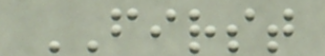FIRST
